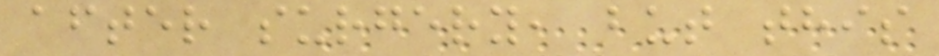after surgery, but this
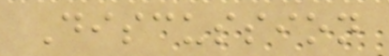Discussion
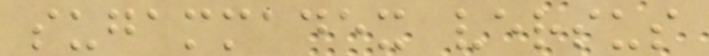sugammadex versus
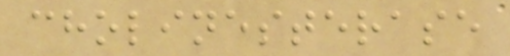cholinesterase
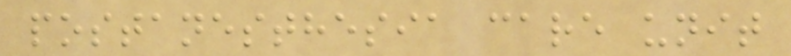postanesthesia care unit
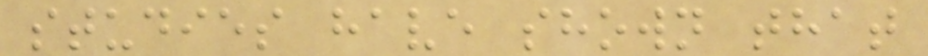studies have shown that
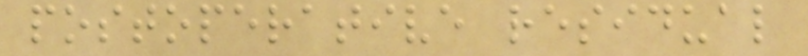postoperative residual
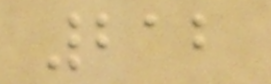212
